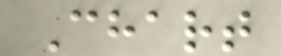Chart
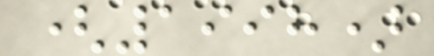(1998)
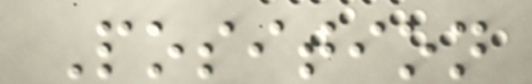Position
